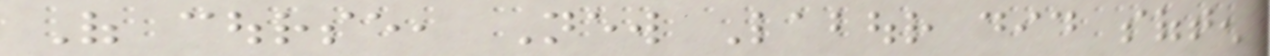Of course, New Labour did soften
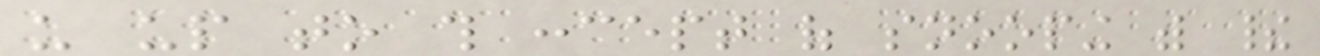us up to this concept of snooping with their
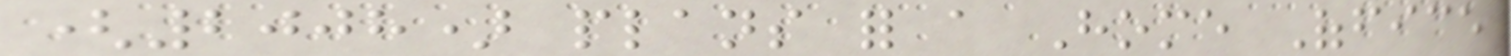(2008) plans for a Home Office
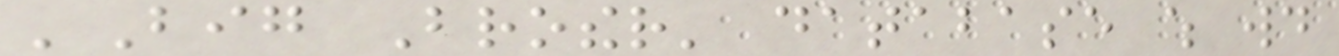'Big Brother' database which would
